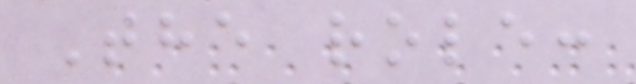The role:
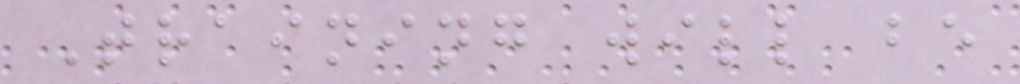Training will be
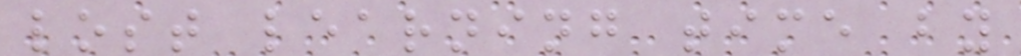lost learning time by
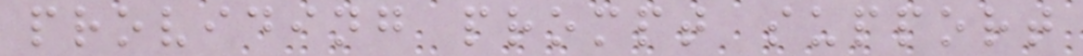providing prompt support
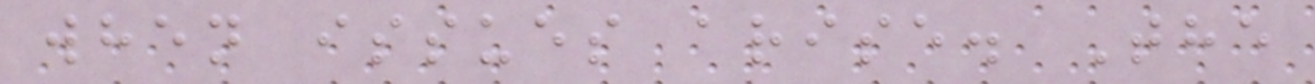when issues arise. The
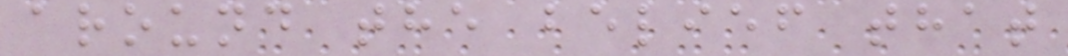around the belief that
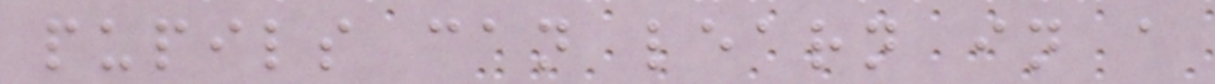pupils can learn in a
